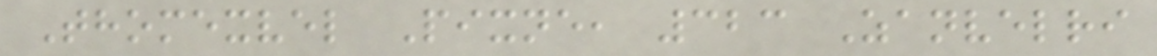Thomexvel Pixne, 323 Zanvelri
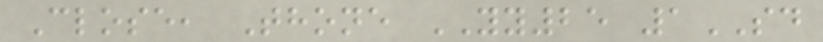Close, Thone YY25 1SD
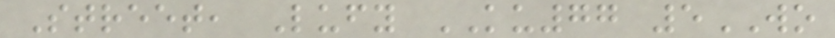Street, Lufy KU77 5WO
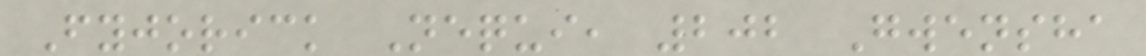Fyjorick Nequi, 202 Gwensha
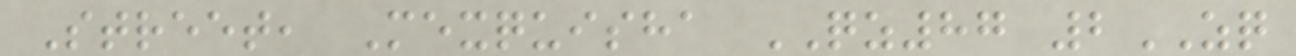Street, Mexquisha QZ87 2ZQ
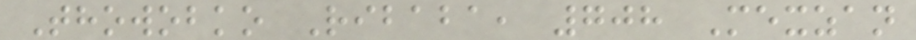Thowobko Ribaba, 708 Mexzan
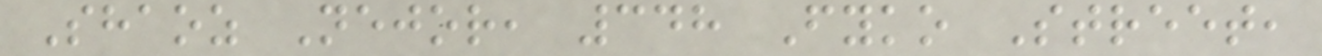Shaoz Nejor, 348 Fyko Street,
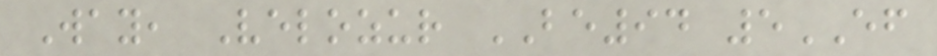Way, Velozur BE94 5EF
